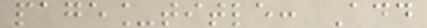page_title: Add
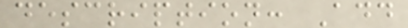description: Add
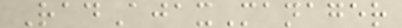RadAjaxManager
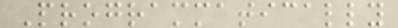Programmatically
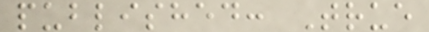published: True
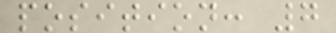position: 7
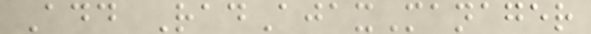Add RadAjaxManager
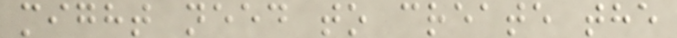might need to create the
